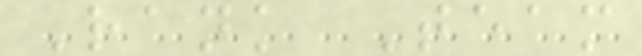Rank Team
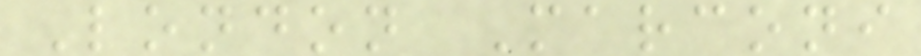London Marconi
